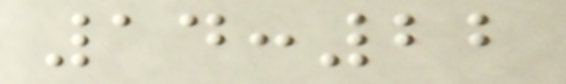14:22
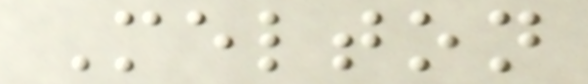Melton
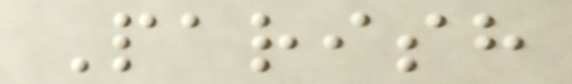Parish
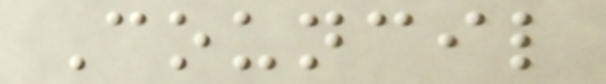Council
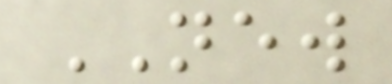NEW
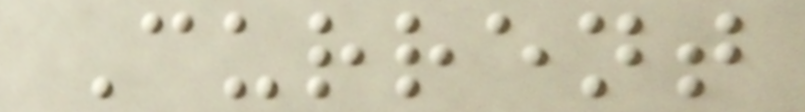Current
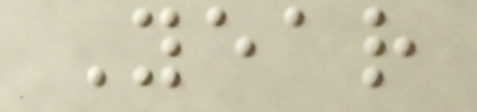Year
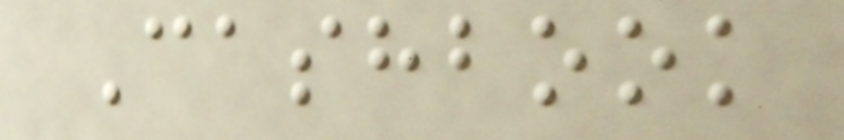Cashbook
